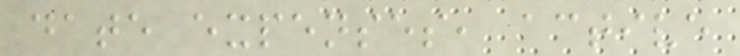date expenses, active
